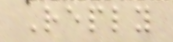Reply
